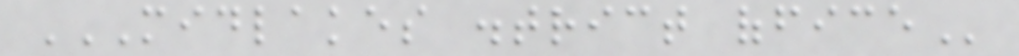MIDLAKES DISTRICT OFFICE
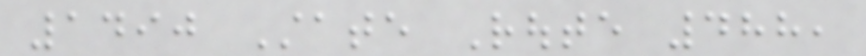1490 State Route 488,
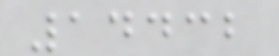14432
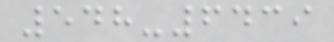548-6439
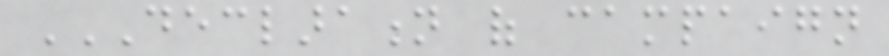DECLARATION OF CAMPAIGN
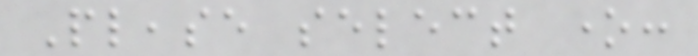Please select one:
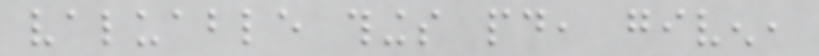valuable things paid, given,
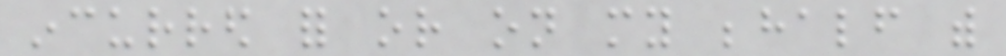incurred for or on my behalf with
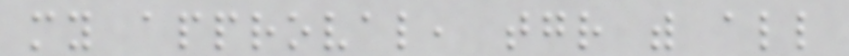my approval, together with all
